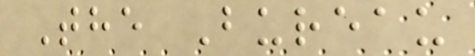The Bureau
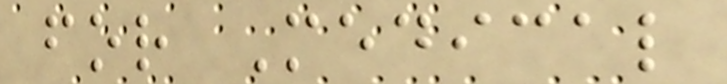for Medical
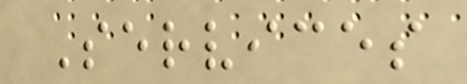Services
